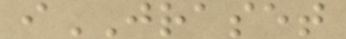iJRASET
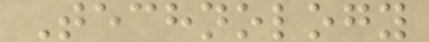Technology
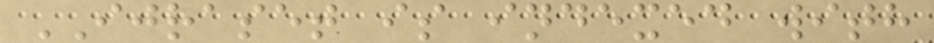IJRASET is indexed with
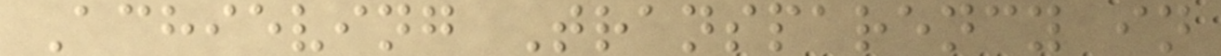Achieving Transparency in
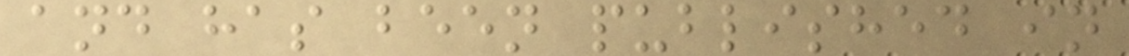and has been published in
